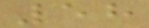58
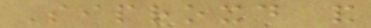Siproxd and
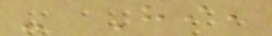- Hi,
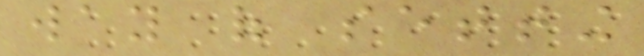way of setting
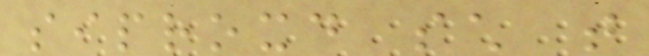siproxd such that
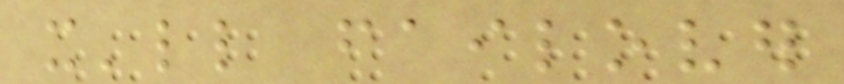it'll failover
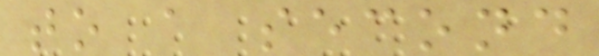to a second
